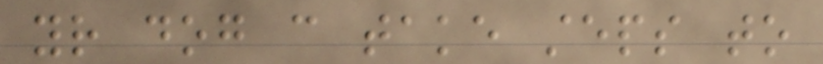your dog can take steps to
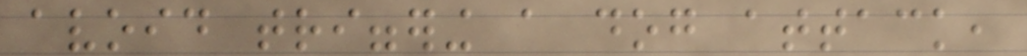avoid triggering a dog attack,
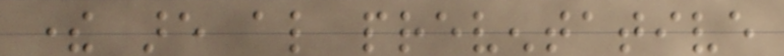there are also preventative
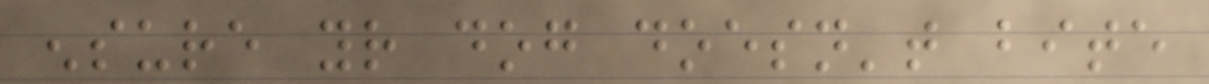ensure your dog doesn't bite
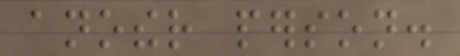another person.
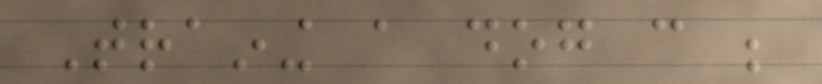Training a dog can be
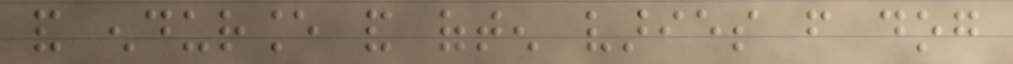and endurance and often varies from dog
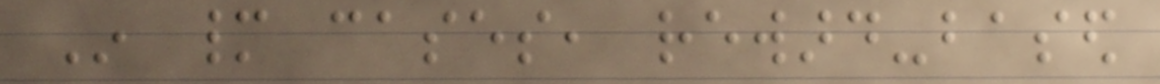In many cases, reward-based
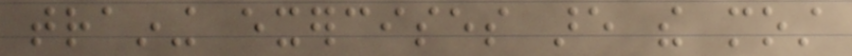training exercises are the most
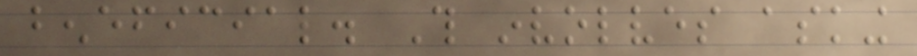beneficial. This involves asking
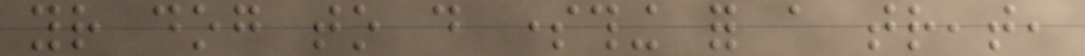your dog to do something for a treat,
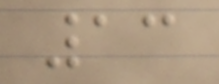13
